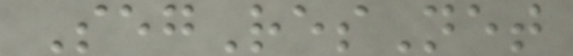SegResNet
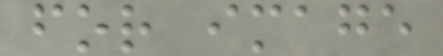for image
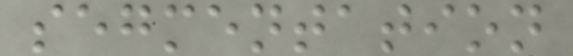segmentation
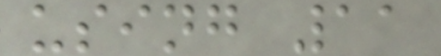using 11
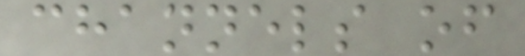channels of
